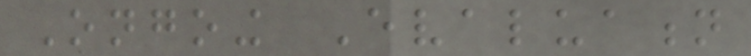Ongoing Evaluation
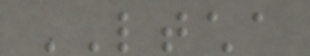LTCHA
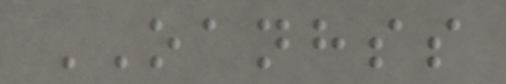OANHSS
